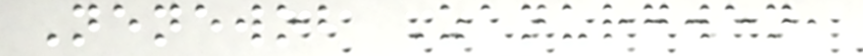Nenewob Zanurgwen,
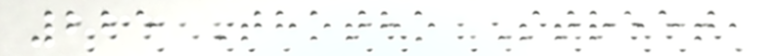225 Thotho Street,
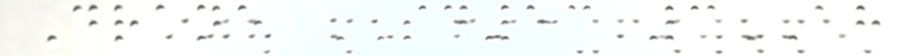Drane SD53 3AH
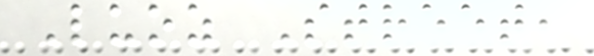Luoz Street,
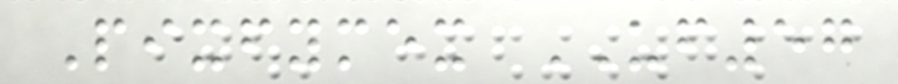Pixfymex UF57
